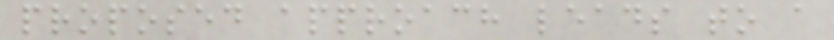proposed approach leads to a
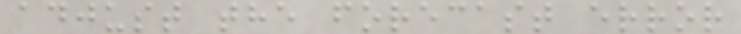adjust the forecast error
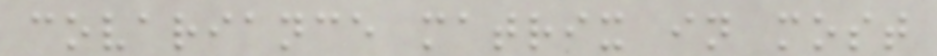covariance matrix in most
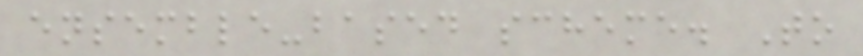ensemble-based scheme. To
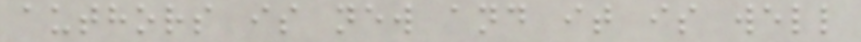authors is new and it is well
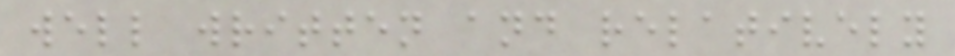well written and relatively
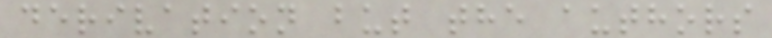derivation but the authors
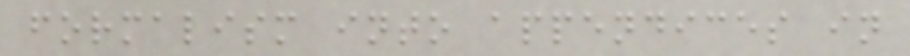formalism into appendices in
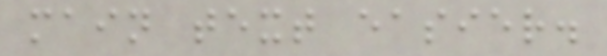main text easier.
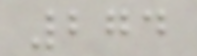274
